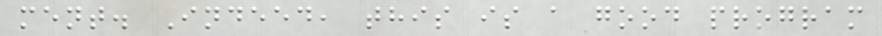ment. Indeed, this is a good program
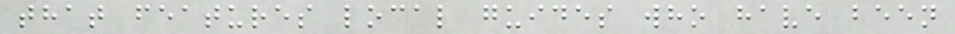that features local guides who have been
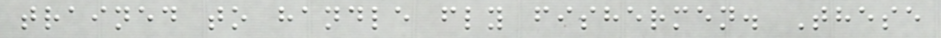trained to handle fly fishermen. These
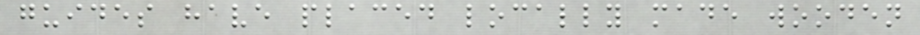guides have placed locally made wooden
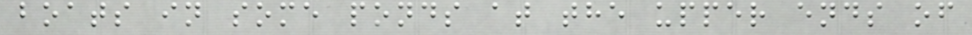boats in some ponds at the upper ends of
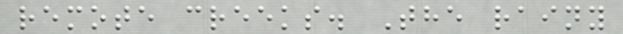remote creeks. The rainy
